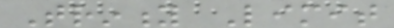Trinity Limit
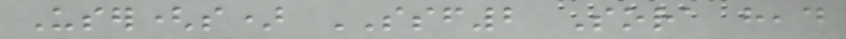User(s) SSF2 Sora head
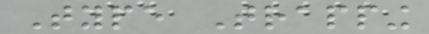Type Trapping
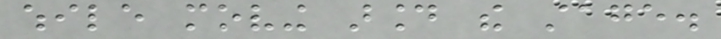while moving around the stage.
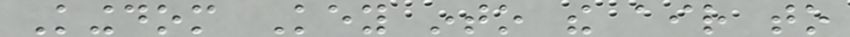Kingdom Key into the air to
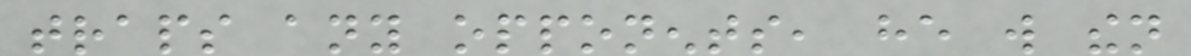traps any opponents, he will then
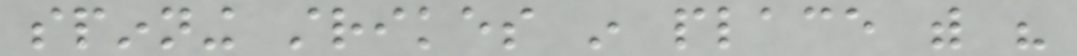spinning strikes in place with his
